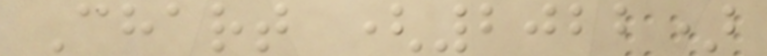Chart (2022)
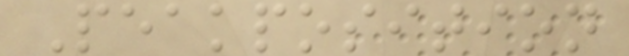Peakposition
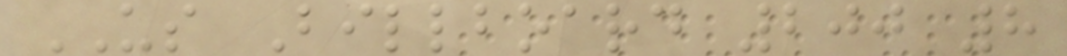US Billboard 200 8
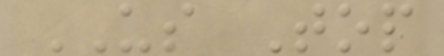US Top
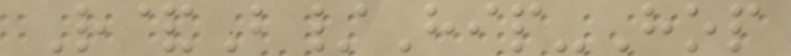R&B/Hip-Hop
